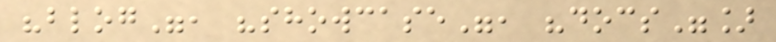"blog", "showcase", "docs"]
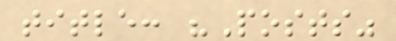title: "Posts"
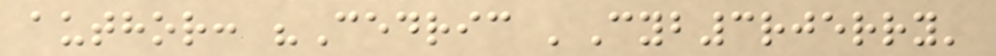author: "Cedric 'Cyb3rjerry'
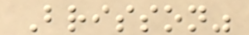Brisson"
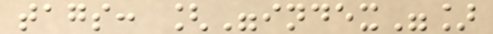tags: ["index"]
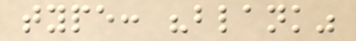type: "blank"
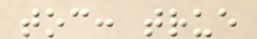toc: true
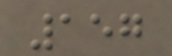157
